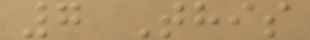7 This
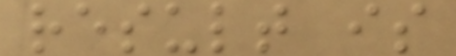result is
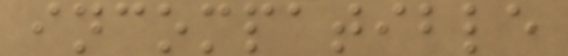incompatible
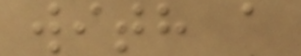with a
